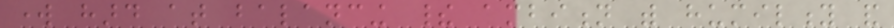work hard at balancing their ambition with humility and
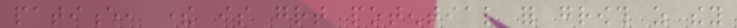patience, there is great potential for growth as they
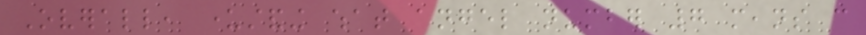Overall, understanding what angel number 7 means can
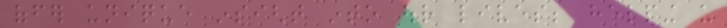offer unique insight into our lives; helping us
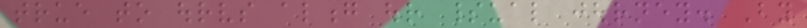true to ourselves along our spiritual journey. By
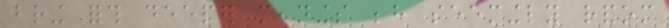bring forth deeper meanings behind seemingly random
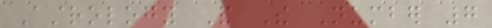Astrology And The Number 7
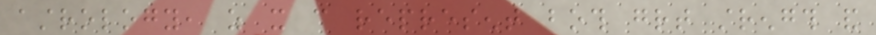astrology, as it can represent both great strength and
